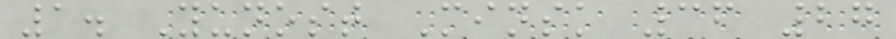1. Yunost Minsk 36 27
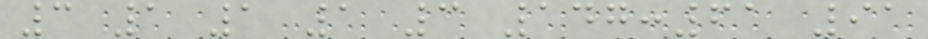3 1 1 1 3 147:61 91
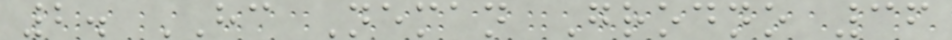2. HC Neman Grodno 36
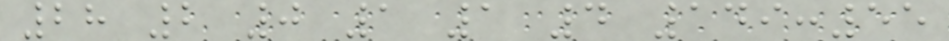28 2 0 1 1 4 149:55
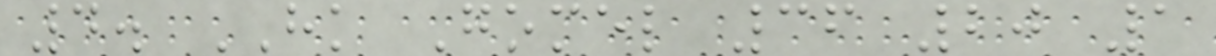4. HK Gomel 36 20 1
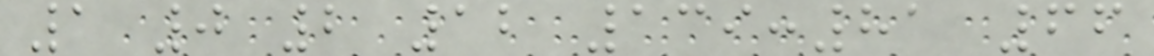1 0 2 12 139:81 66
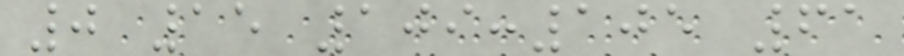0 15 109:105 61
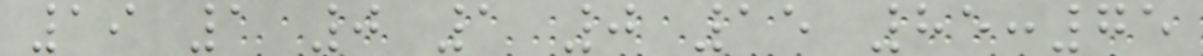19 1 0 1 0 15 85:75
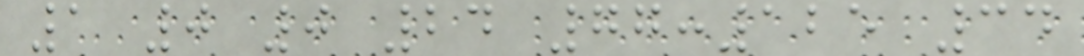1 0 0 24 77:125 34
